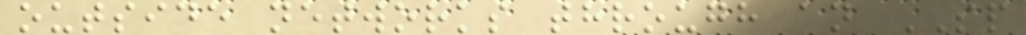outside networks through an SP
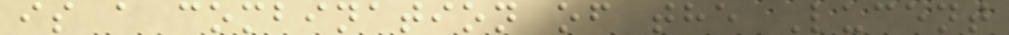is a combination of the Lucent
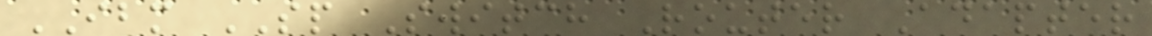IBM SP Switch Router Adapter
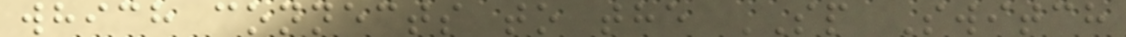which connects to the SP Switch
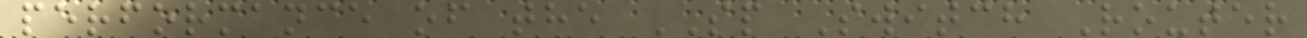performance of the SP Switch Router
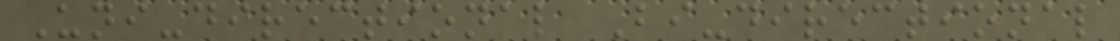Uni-directional Bi-directional
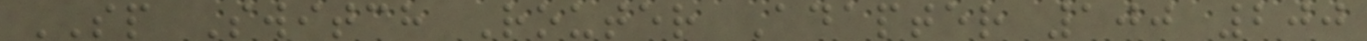SP Switch Router Adapter 100 200
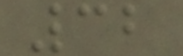32
